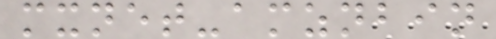mxnet-amznbin
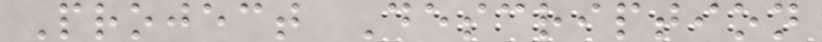Project Description
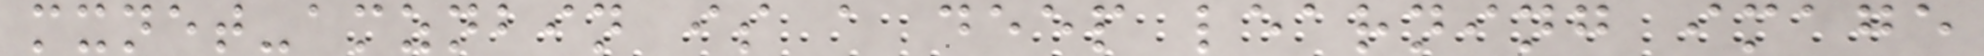mxnet-amznbin is a deep learning image
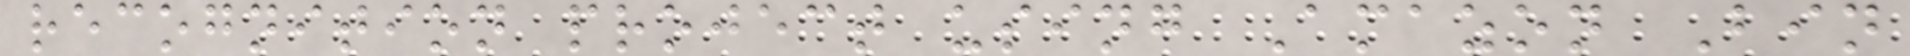recognition project using Amazon Bin
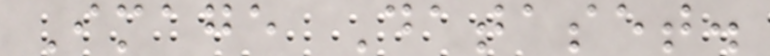Image Dataset.
